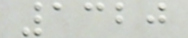1320
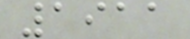1911
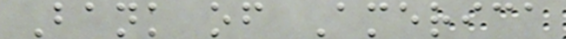Bank of America
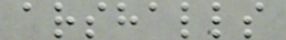arshalls
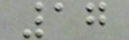17
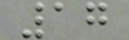17
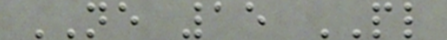NE 15 PL
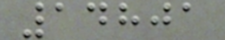14801
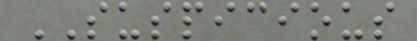SUSPICIOUS
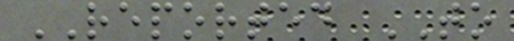REPORTED TO
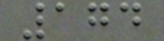174
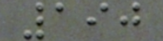190
